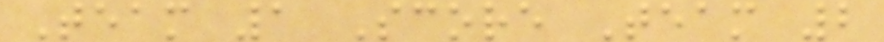Team 1 Score Team 2
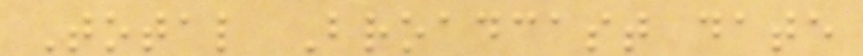Total Broadcast date
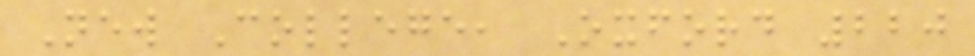New College, Oxford 220
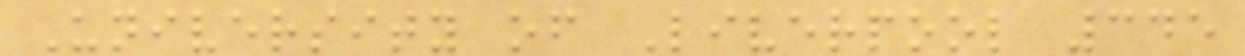University of Liverpool 345
